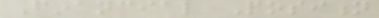Financial Position
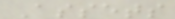Assets
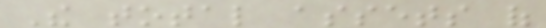The total assets of
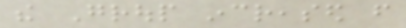the Group increased from
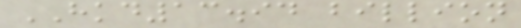HKD13.94 billion
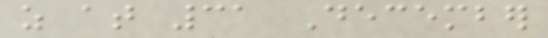as at 31 December
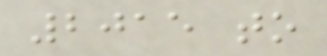2015 to
